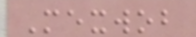Mexwob
